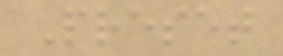Preset
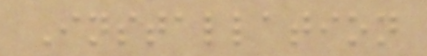Installation
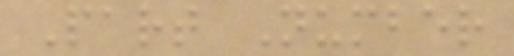Part Number
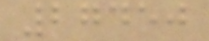27450
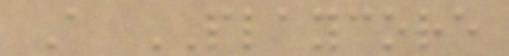A PLAYCORE
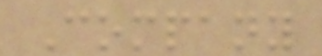Company
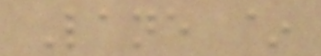Lane ~
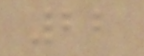22
